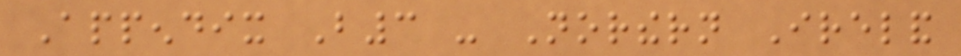Appendix B3 - Northern Ireland
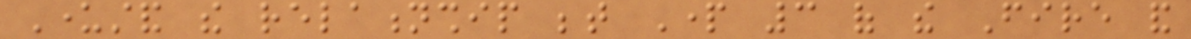Understand the relationship between Part 3 of the Fire and
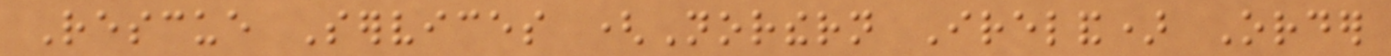Rescue Services (Northern Ireland) Order
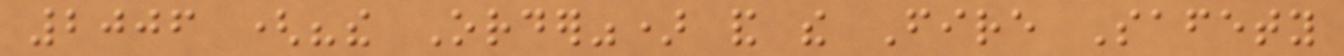2006 ("the Order") and the Fire Safety
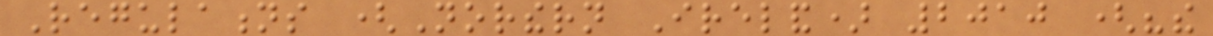Regulations (Northern Ireland) 2010 ("the
